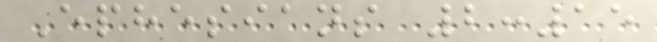Ephesians 2:15
